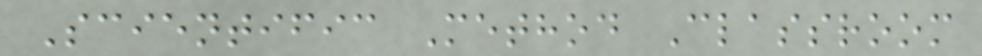Scientific Method Classroom
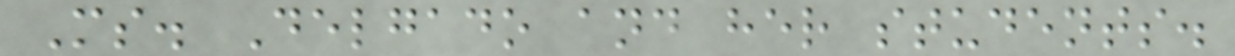Ms. Delgado and her students.
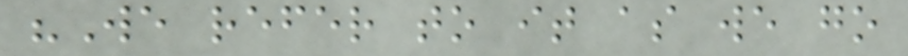"We refer to it as we go
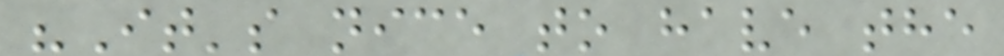"It's nice to have the
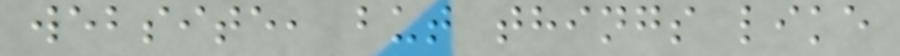website, but things like
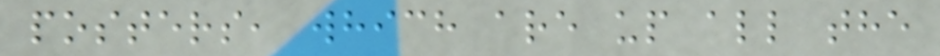posters, which are up all the
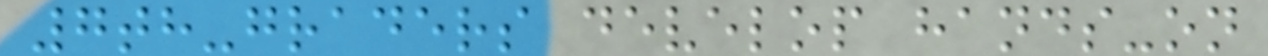7th-graders develop hands-on
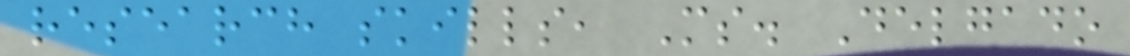research skills, Ms. Delgado
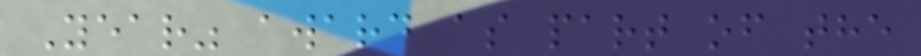Year" award as part of the
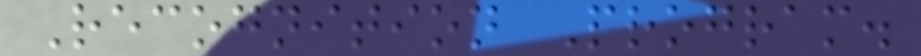Recognition Program.
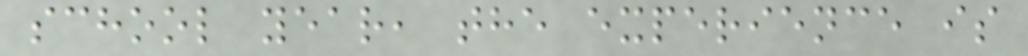school year, the experience is
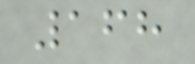168
